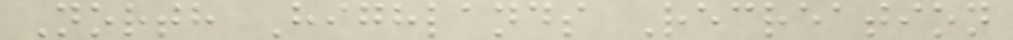North Highlands Recreation
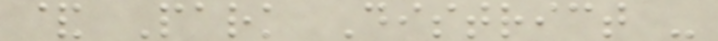& Park District -
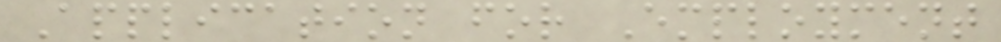Application for Employment
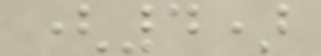(4)
